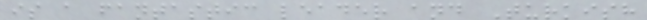is a fantastic leader and Turkish
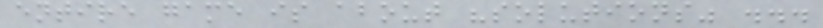entire game is about "solutions" ...
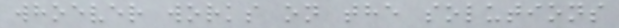whoever works on the solutions
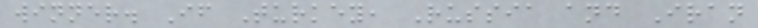winner. If Turkey, Russia and Iran
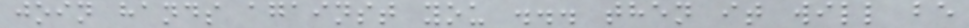join hands against you ... then it will be
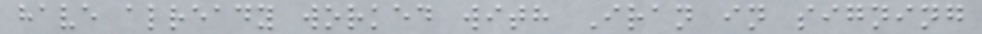have already worked with Iran in signing
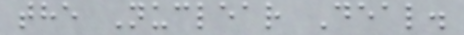the Nuclear Deal.
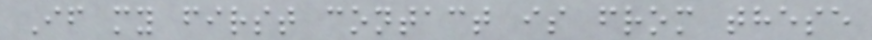If my first contact is from these
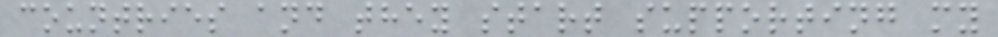countries and they start supporting my
